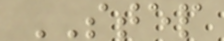STEP
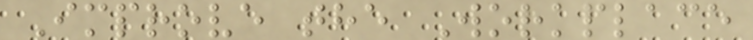Improve the Workplace
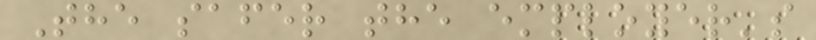The safer the employer's
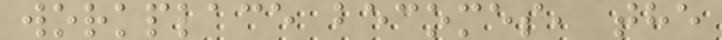workplace becomes, the
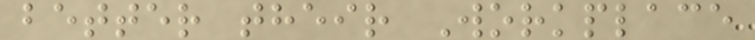better their Workplace
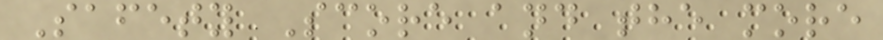Safety Score and the more
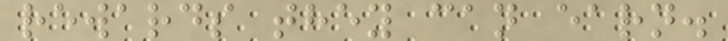rewards they can earn.
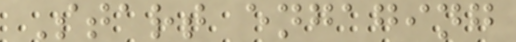Start engaging
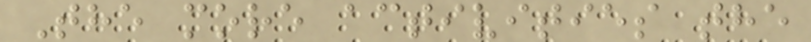The more activities the
